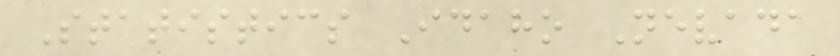Statistics Idaho Nevada
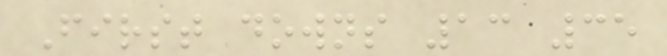First downs 13 35
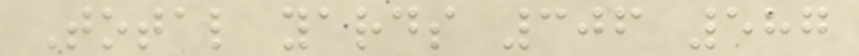Total yards 306 587
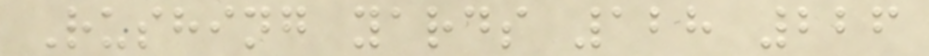Rushing yards 128 226
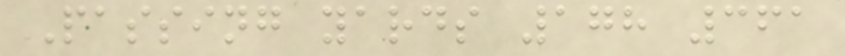Passing yards 178 361
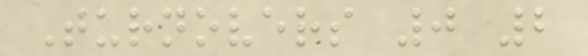Turnovers 0 2
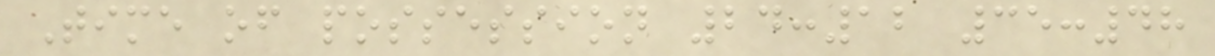Time of possession 24:12 35:48
